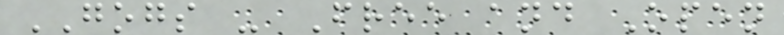GOGS - Free and Open
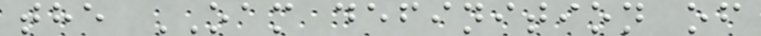the OAM definition of
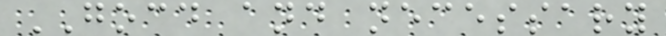GOCD and necessary
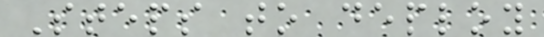Steps to deploy
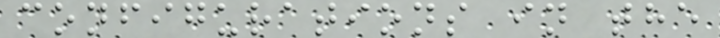configurations in the
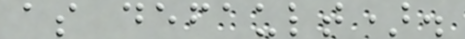as default).
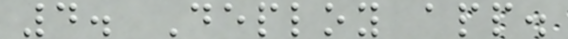4. Deploy app.
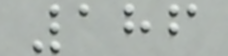186
